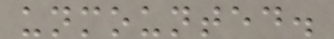unmounted.
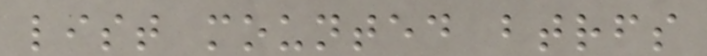list mounted btrfs
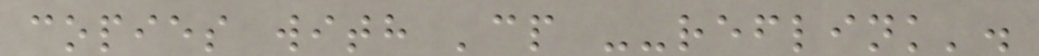copies with 'cp --reflink'.
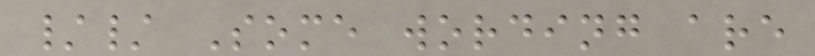// Some wording are
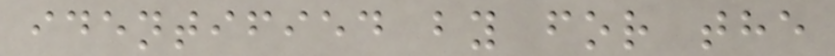identified by for the
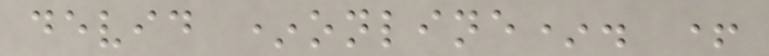devid *online*. +
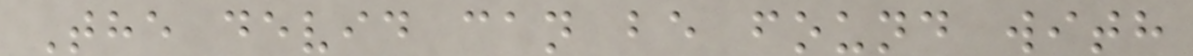The devid can be found with
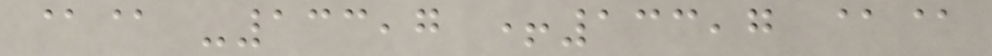@@ -133,7 +133,7 @@
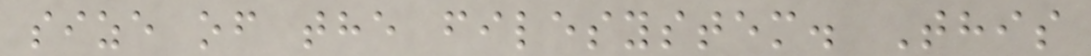size of the filesystem. This
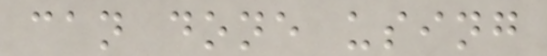can done using
